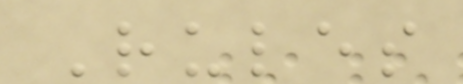Rules
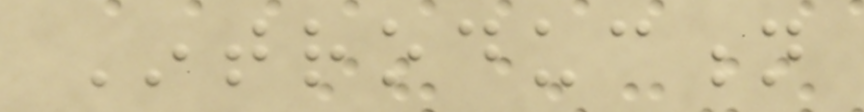Introduction
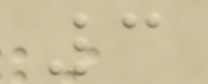3
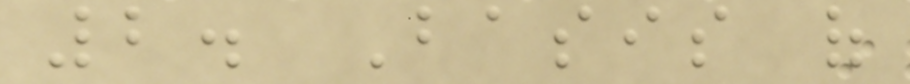2. Basis of
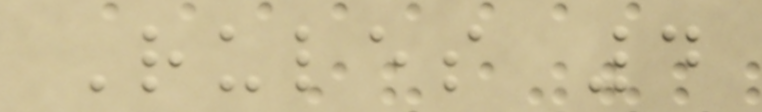Rules 4
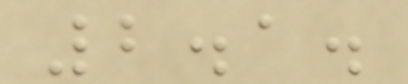2.1.
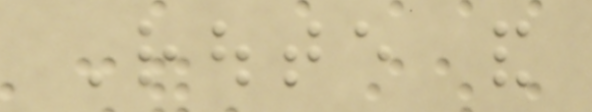Route and
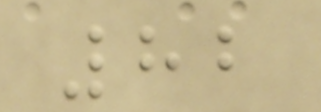82
